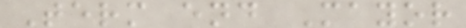Term end Mayor
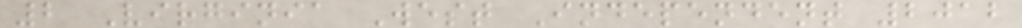2 Virginia West Independent 2012
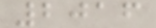2016
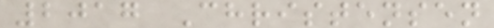2017 Christensen
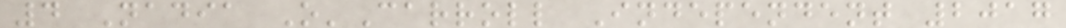4 Nadia O'Carroll Independent 2017
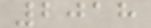2018
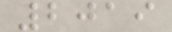2019
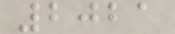2021
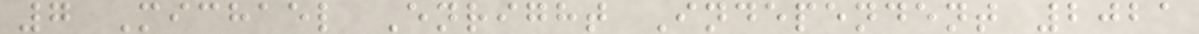7 Michael Enright Independent 2021
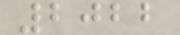2022
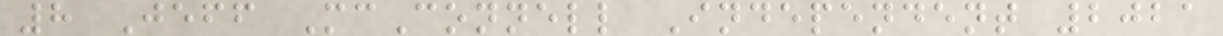8 Jeff McConnell Independent 2021
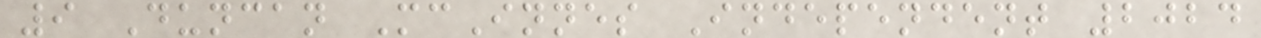9 Duncan McInnes Independent 2024
